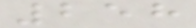258
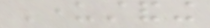Understanding
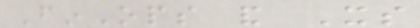FinOps and Its
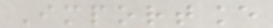Importance
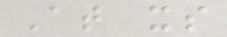At its
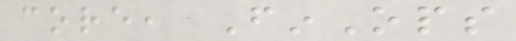core, FinOps
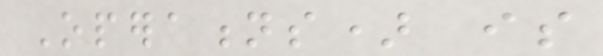Operations) is
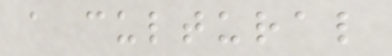a cultural
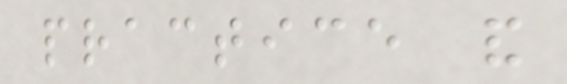practice and
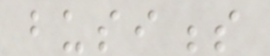business
